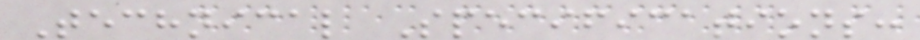Technical Specifications:
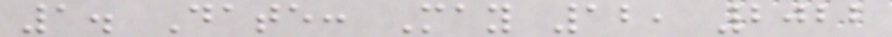1. Date: May 12, 2022
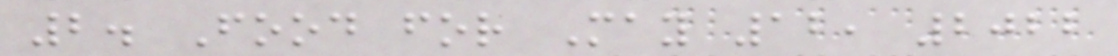2. Food for May 12, 2022
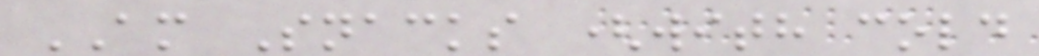AM Snacks (with cold
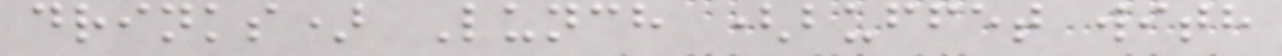drinks) Lunch (buffet with
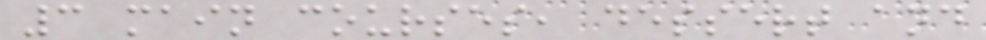3 main courses, dessert and
